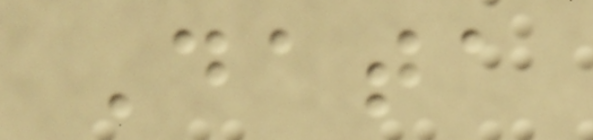Data
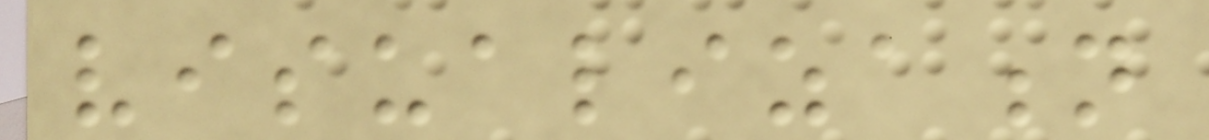visualization
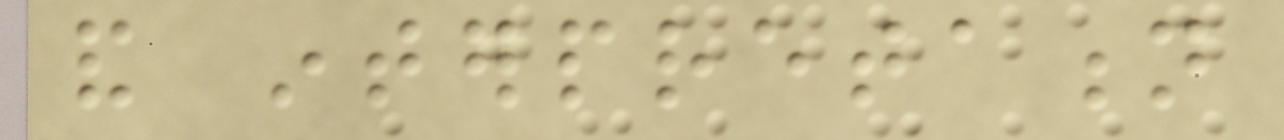and interpretation
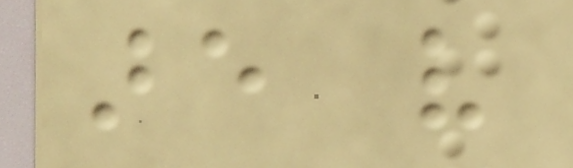are very
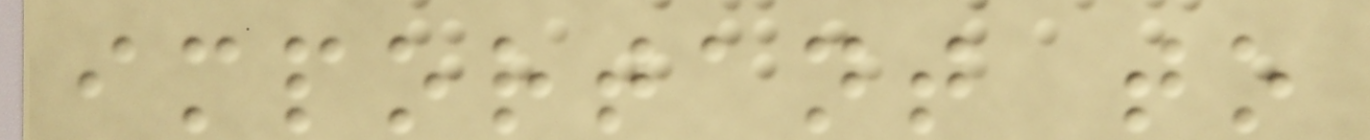important to
